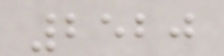2520
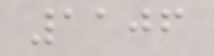1106
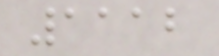1112
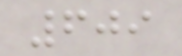609
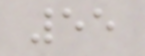55
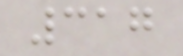317
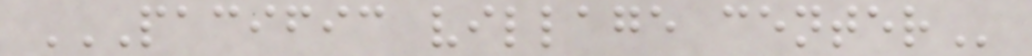PACIFIC VILLAGE CENTER
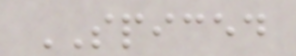SPICED
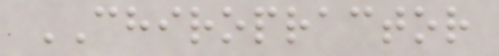CHIROPRACTOR
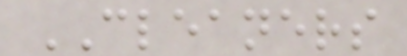CLEANERS
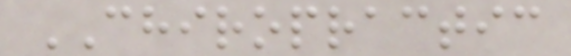CHIROPRACTIC
